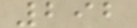292
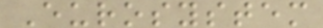Eurosystem
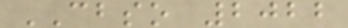CBSO 2022
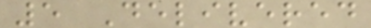5 Delivered
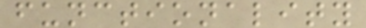functionality
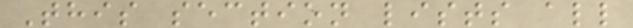This section lists all
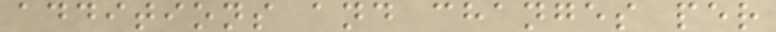additions and changes per
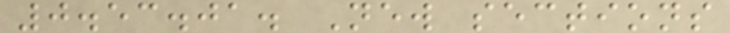0.53.01. New sections
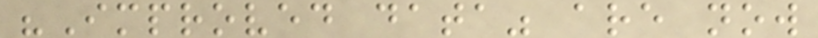"Improved data" are now
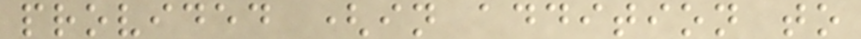provided (in addition to
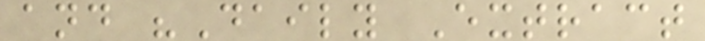and "Daily Extract
